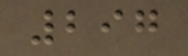297
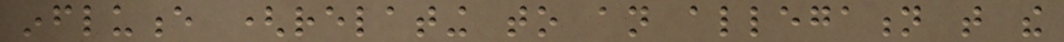influence (relating to an allegation that the
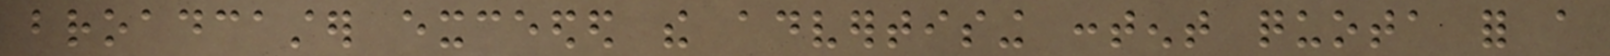broadcaster exceeded the advertising content quota for a
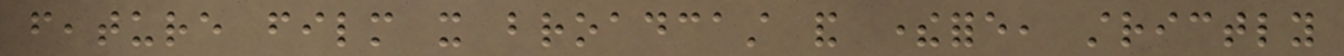feature film it broadcast and therefore, strictly
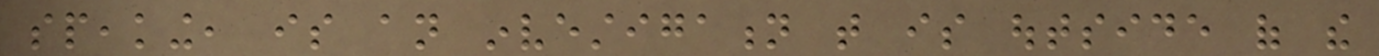speaking, is an investigation that is outside of the
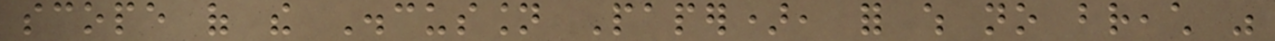scope of the Discussion Paper), for which no breach was
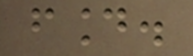found.
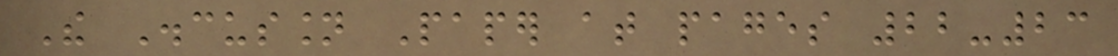The Discussion Paper at pages 22-23
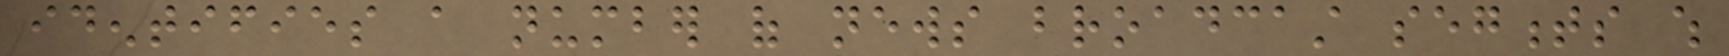identifies a number of news broadcast segments which
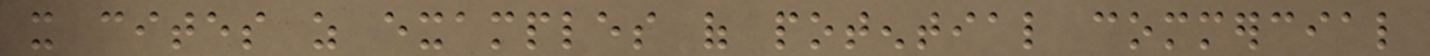it cites as examples of potential commercial
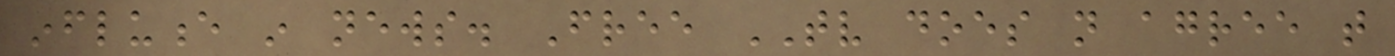influence in news. Free TV does not agree that
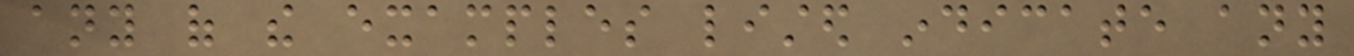any of the examples listed indicate any
